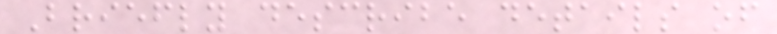Briefly describe details of
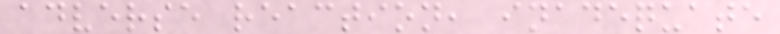adverse reaction, inadequate
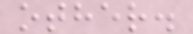other.
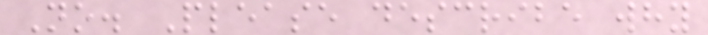No. Please describe why
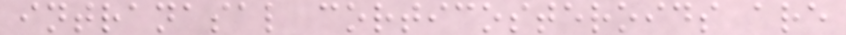intranasal corticosteroids are
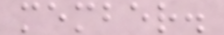member.
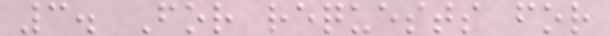3. For requests for
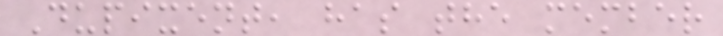Dupixent, has the member
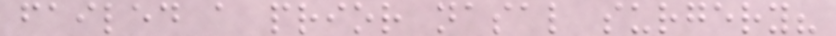failed a prior nasal surgery?
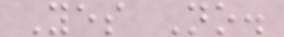Yes No.
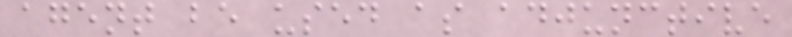agent be used as adjunctive
